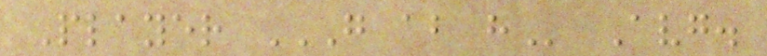Player G AB H Avg.
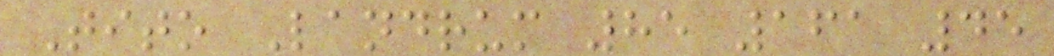Tito Landrum 85 161 45
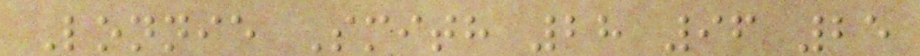Lonnie Smith 28 96 25
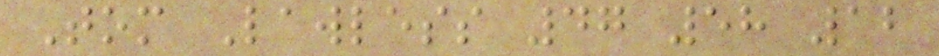Tom Lawless 47 58 12
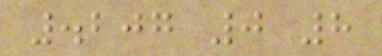.207 0 8
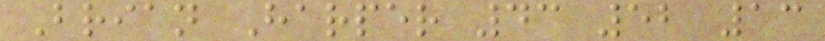Brian Harper 43 52 13
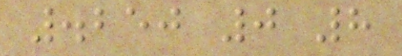.250 0 8
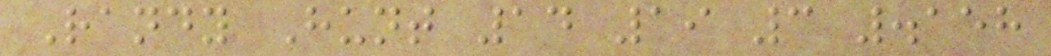Randy Hunt 14 19 3 .158
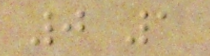0 1
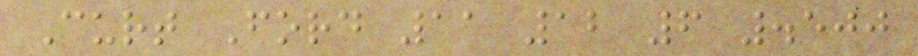Curt Ford 11 12 6 .500
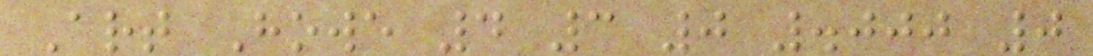Art Howe 4 3 0 .000 0
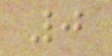0
